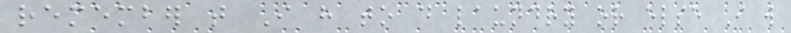remember that I have to do laundry or else I will
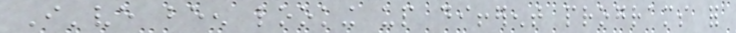I've been looking up different programs for
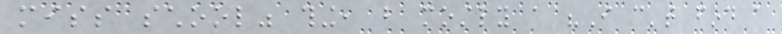miss school" thing, but mostly a "I can't find a
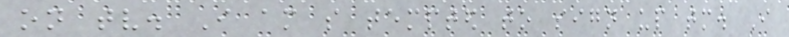on tv. I am so tempted to sign up tomorrow. I
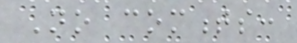No comments:
